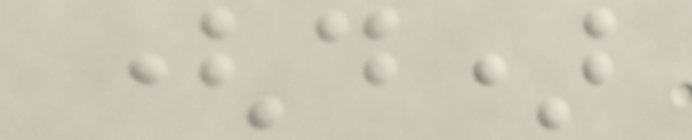(d)
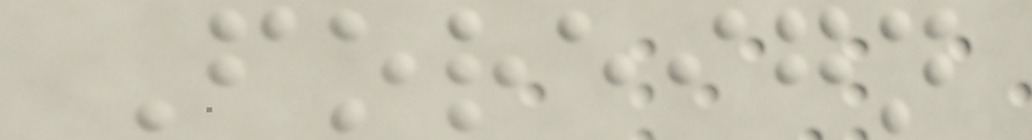Foreign
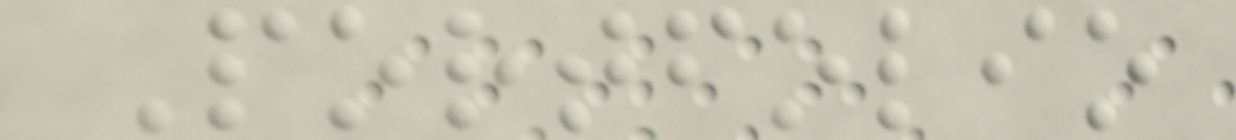Portfolio
